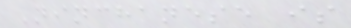Ninchanese is
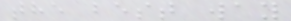the best way
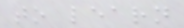to learn
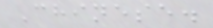Chinese.
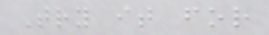Try it for
